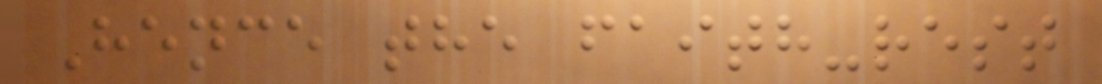Hence the faith-rest
